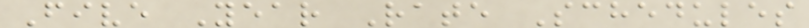Five Year Rate Schedules
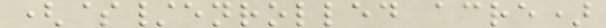($/enrolled acre)
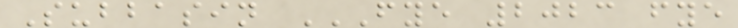Subbasin FYE 2023 FYE
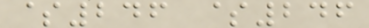$246 $246
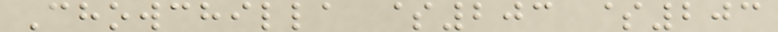Chowchilla $203 $203
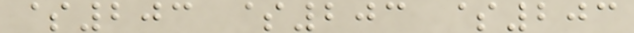$203 $203 $203
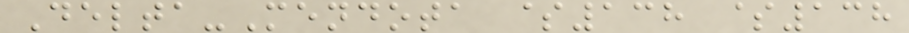Delta-Mendota $138 $138
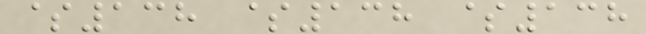$138 $138 $138
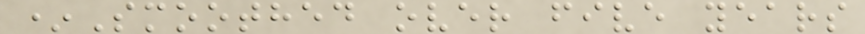*Smoothed over five years
